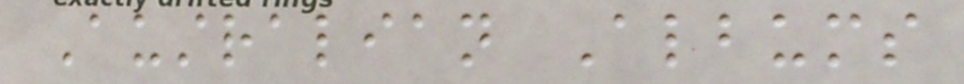Australian Albums
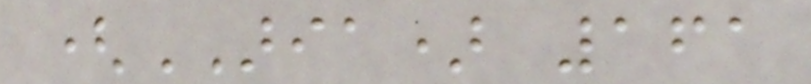(ARIA) 161
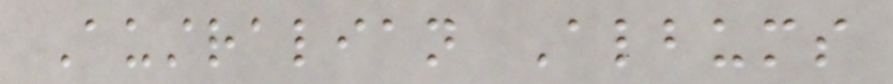Australian Albums
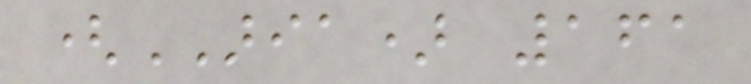(ARIA) 161
